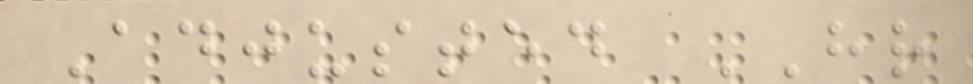Adjusted HR
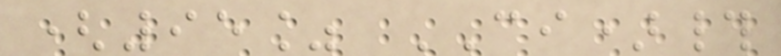(95% CI)#
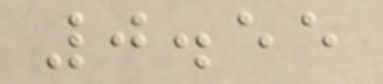0.55
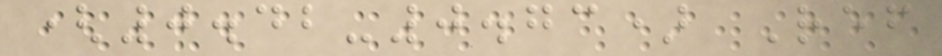(0.42-0.73) Ref
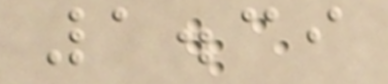1.39
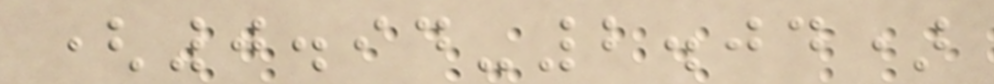(0.94-2.04)
